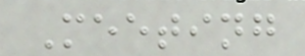Meeting
